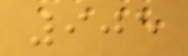905
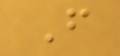F
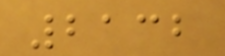2132
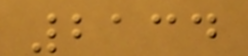2134
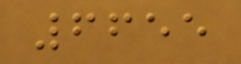6655
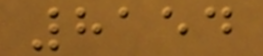8154
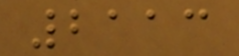2113
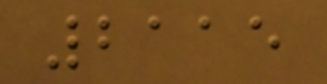2115
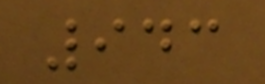943
